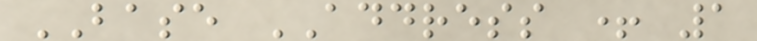BASE ADDRESS + 1
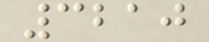3210
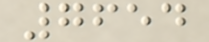7654
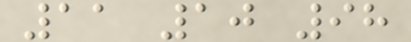11 10 98
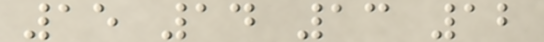15 14 13 12
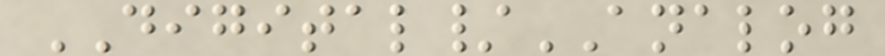DIGITAL/ANALOG
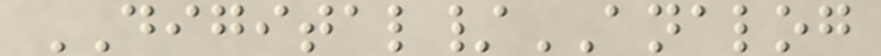DIGITAL/ANALOG
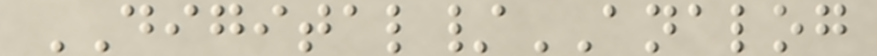DIGITAL/ANALOG
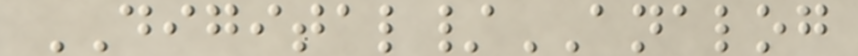DIGITAL/ANALOG
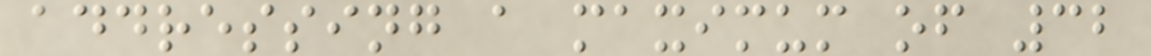addressing a maximum of 32
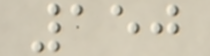150
